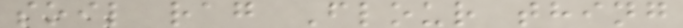soil rag Flour thing
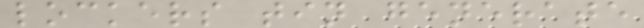lockers tin generate
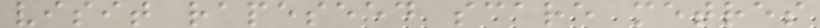visit rapeseed scare metres
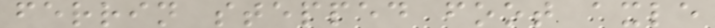ferrin stepped foot axle
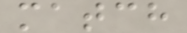match
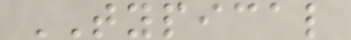TYPICAL
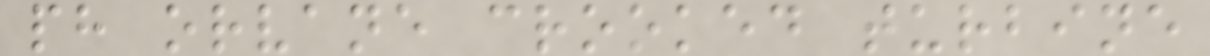ph orvane crooked turbine
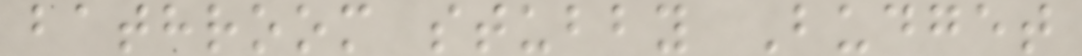bathroom stubby Budget
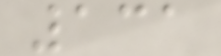131
